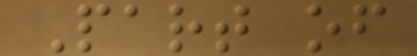Part of
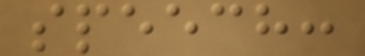speech:
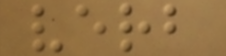verb
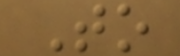To
